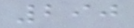290
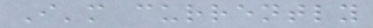I'm currently
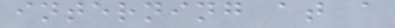interning at a
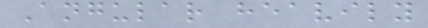Angular heavily
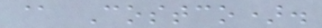@ Costco).
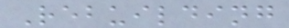Rebuilding
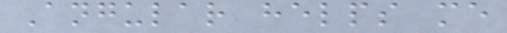Angular helps me
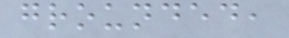grounded,
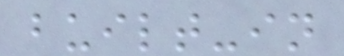built-in
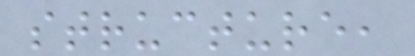structure,
